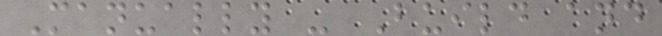Manually - Build and
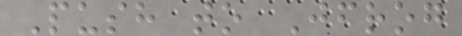Push to Jfrog
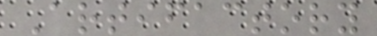Artifactory
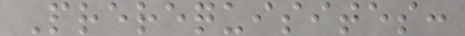Prerequisites:
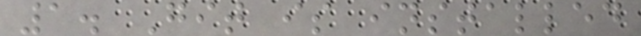1. Git is installed
